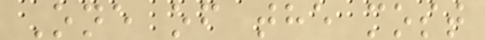One of the most
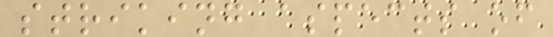striking aspects of
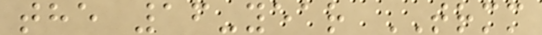the 16-year TRMM
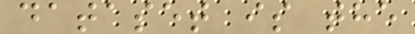dataset is the
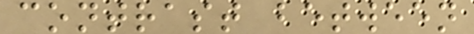contrast between
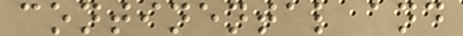continental and
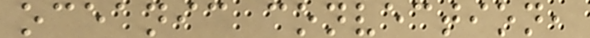oceanic convection,
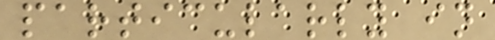particularly in
